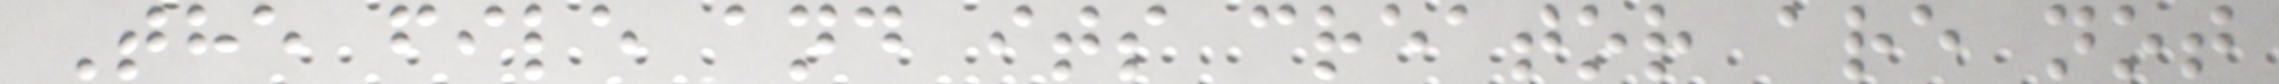The file and its creator are not
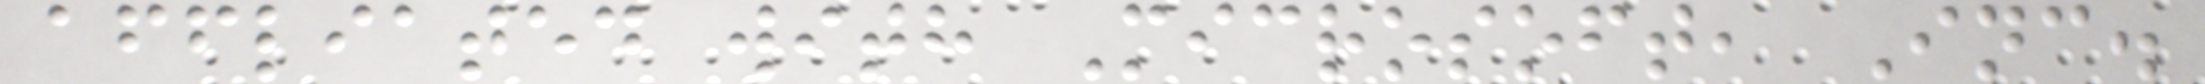affliated with Microsoft, Inc.
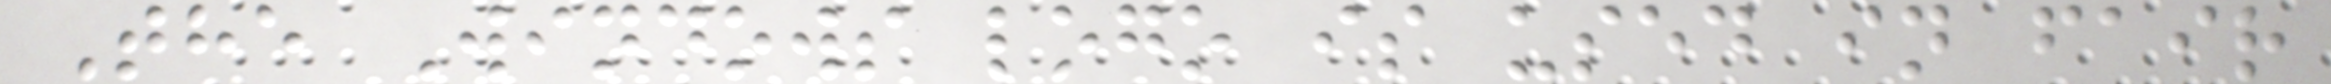The Windows logo is used in fair
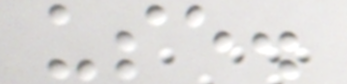use.
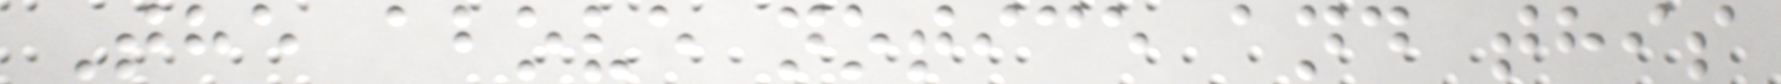The above notice and this
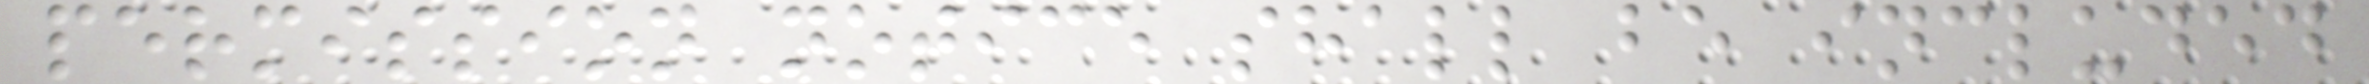permission notice shall be included
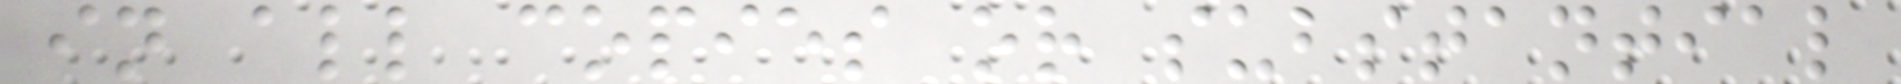in all copies or substantial
